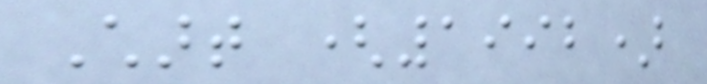Chart (1992)
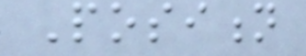Position
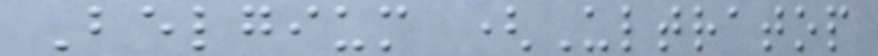Belgium (Ultratop
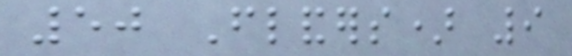50 Flanders) 9
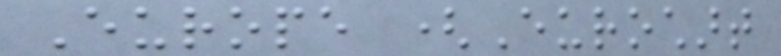Europe (Eurochart
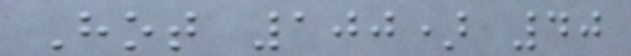Hot 100) 40
